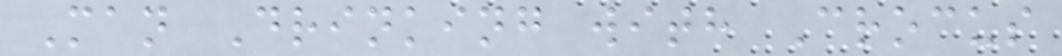Man Drinking with Crocus
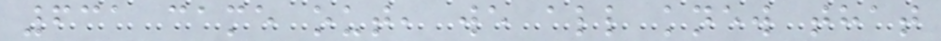631 came out, we all knew that
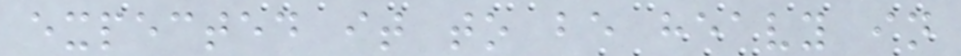expected it to be heavy in
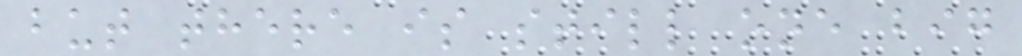but there is still one big
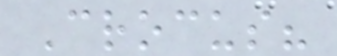Crocus?
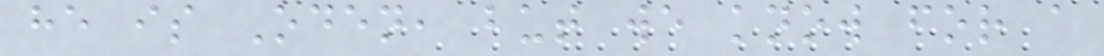he is Oden, but we know for a
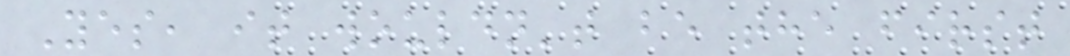Yes, it wouldn't be the first
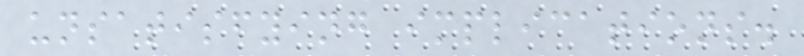unsatisfying implications.
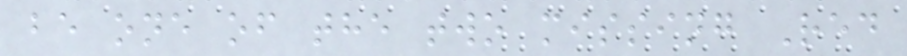be one of the two missing Red
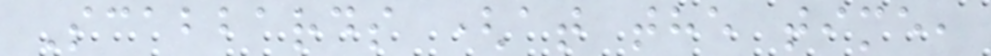Scabbards (at the time,
